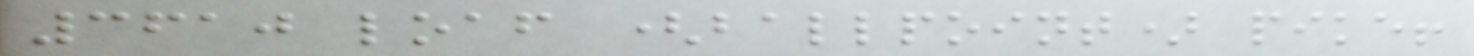3610 loaf (ballpoint) pike!
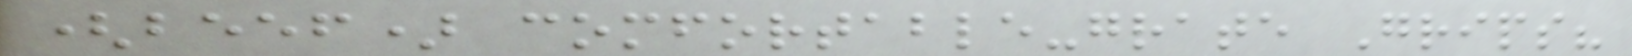(beef) comfortable-grate Grips?
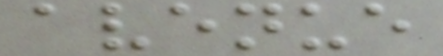avenue
